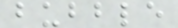bubble
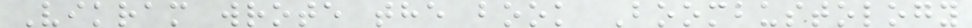Vikram wrote the book Boombustology
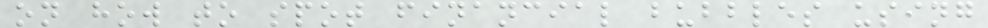on how to spot financial bubbles using
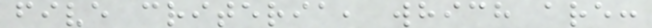five criteria, which are:
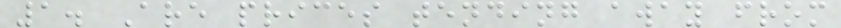1. Are prices tending away from
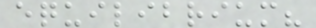equilibrium?
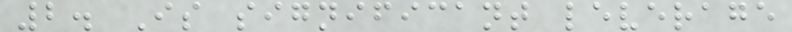2. Is significant leverage
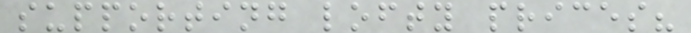supporting lofty prices?
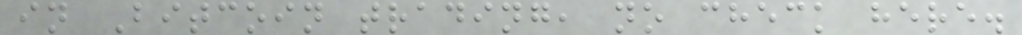in Bitcoin trading, no check here.
